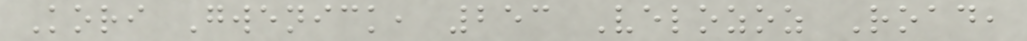Kori Gwenick, 253 Velozoz Road,
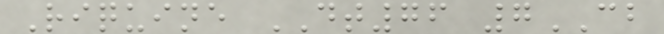Riquine DT76 7CB
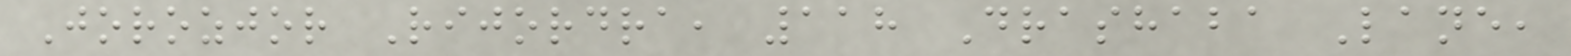Jorozjor Rijordra, 118 Drashaba Lane,
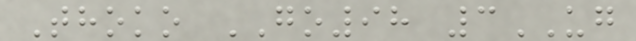Thoko GO98 3UG
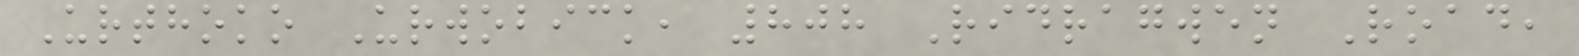Urthoko Urwobick, 808 Ridragwen Road,
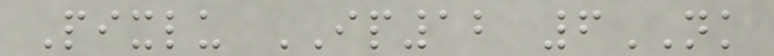Pixlu IP12 6NK
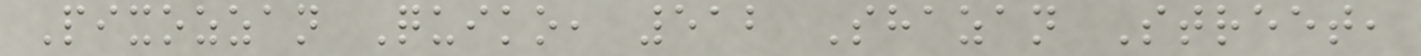Pixozzan Quiko, 512 Shazan Street,
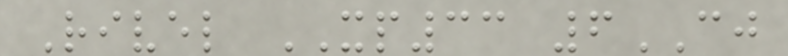Rivel XP33 6CJ
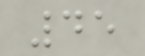45
